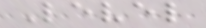Level
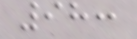98:
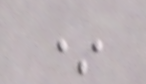*
